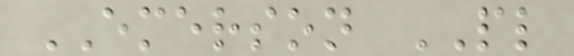EMERSON PL
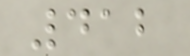412
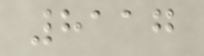8117
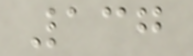137
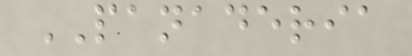PANADERIA
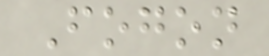Fogon
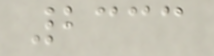2333
